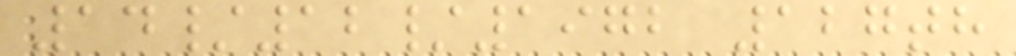14/12/1972 127th
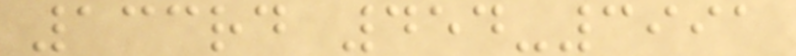133rd 454-3991
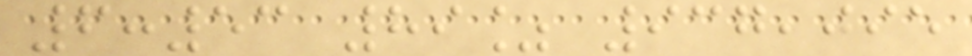6:53 89% 937,095
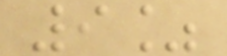9%
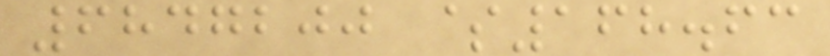6847200 $168.63
